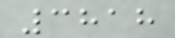3818
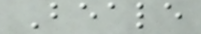Beale
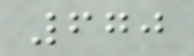670
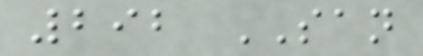292 SAN
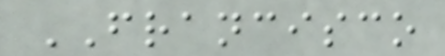FRANCISCO
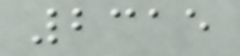2315
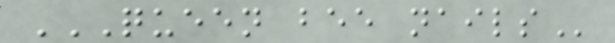QUEEN BEE NAILS
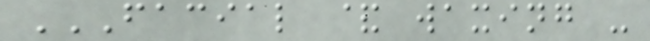FACIAL & WAXING -
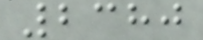2380
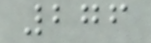276
